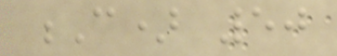C) 50
